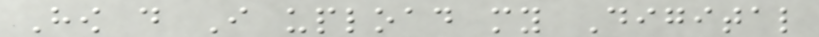How do I upload my Digital
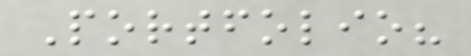Portfolio?
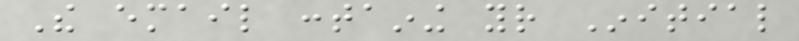The email containing your Initial
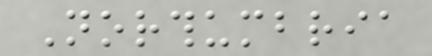Northumbria
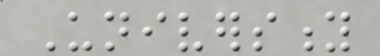University
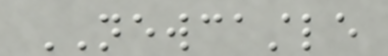NEWCASTLE
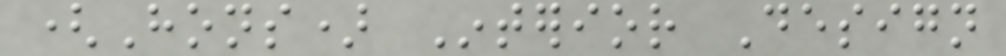(Hons) Interior Design
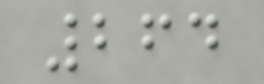264
